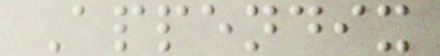Appendix
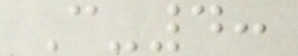C-4:
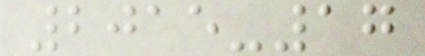2015-17
